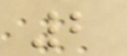2
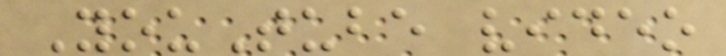YouTube video
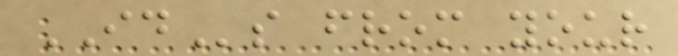IDs from your
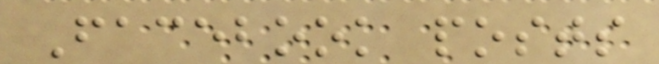Facebook posts
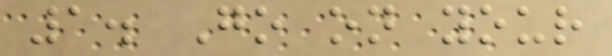1. Go on your
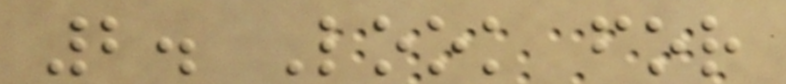2. Look for
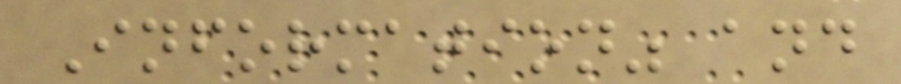Information" and
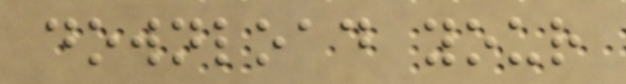download your
